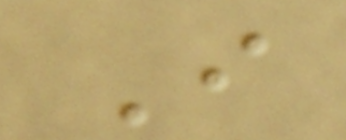I
